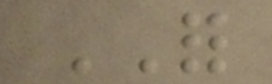FOR
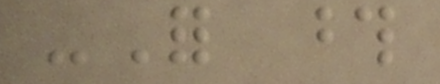-For those
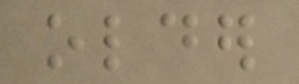older
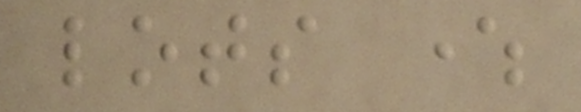lots where
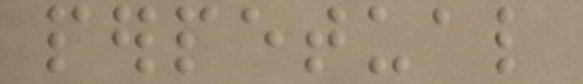perpetual
